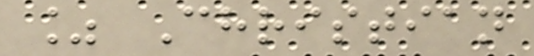% Christian
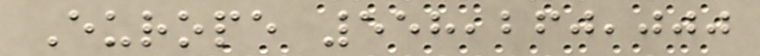Europe 558,260,000
